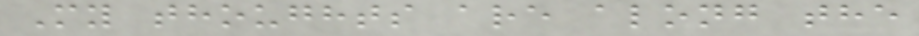My thoughts are along the
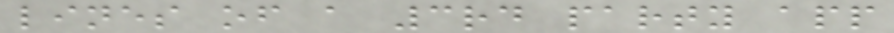lines of a 3rd party app
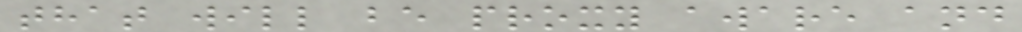that will be proxy aware and
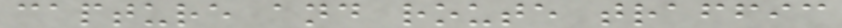capture and route traffic
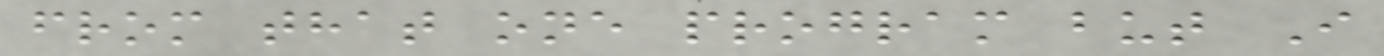from that one program but I
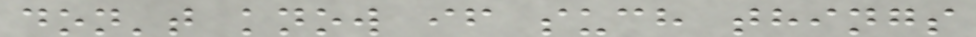don't know if such things
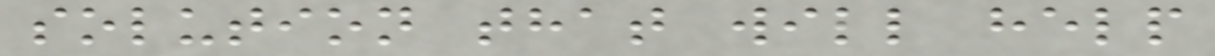solution that will help
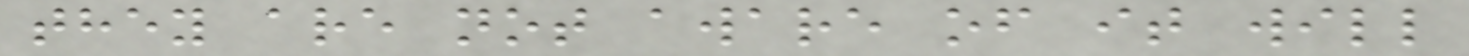they are not aware of it will
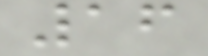16
